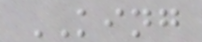KING
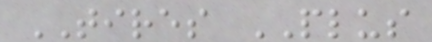TIRES PLUS
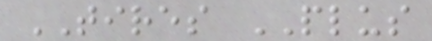TIRES PLUS
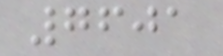7601
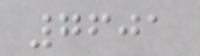7601
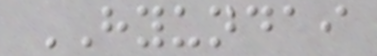HYUNDAI
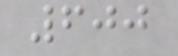600
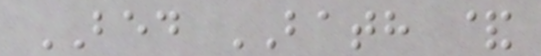BED BATH &
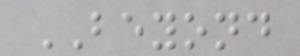BEYOND
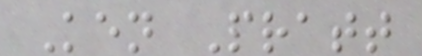Ken Pratt
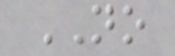NO
